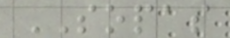SOPAS
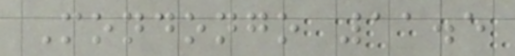Mondongo 11.5
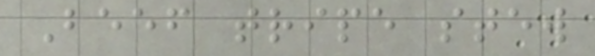Beef tripe stew
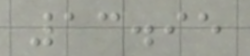13.95
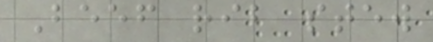Beef rib stew
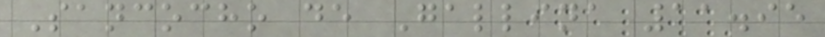Sancocho de Gallina 11.95
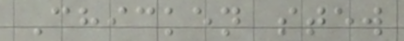Chicken stew
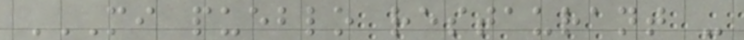MI PUEBLO RESTAURANT -
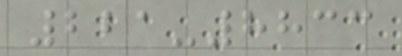221-8833
